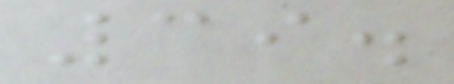39.
